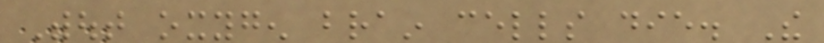Without oxygen brain cells die. The
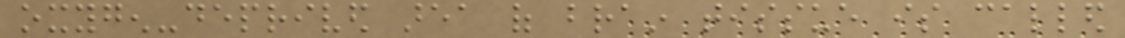oxygen-deprived area of brain tissue is called
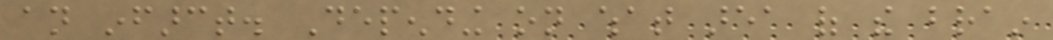an infarct. Depending on what area of the brain
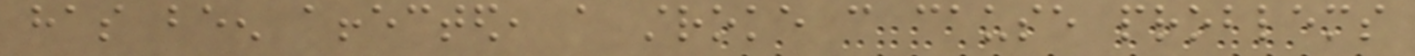has been affected, a stroke can cause problems
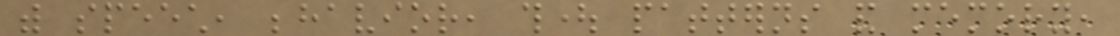with speech, behavior, thought patterns and memory,
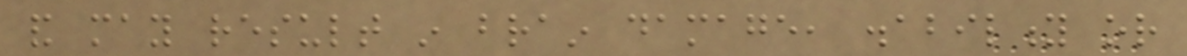and may result in brain damage, disability or
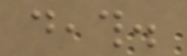death.
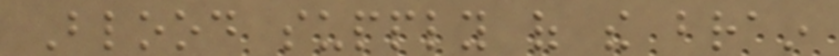Blood supply of the brain
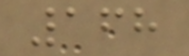168
